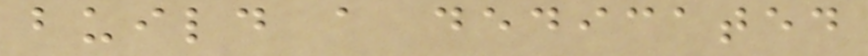build a dedicated
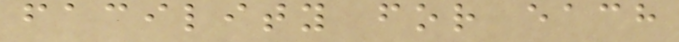facility for each
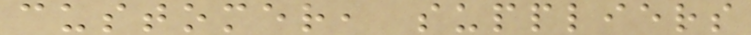customer, suppliers
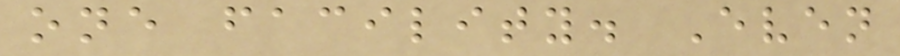one facility. Even
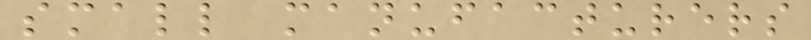small manufacturers
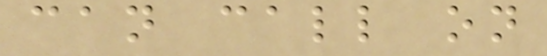can call on
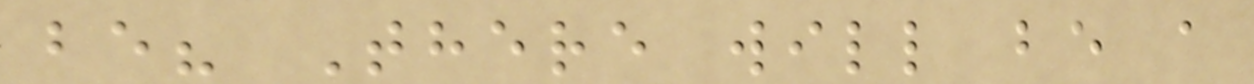be? There will be a
